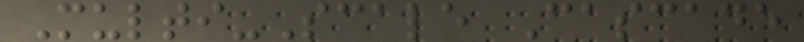Multi-Scale Cascade
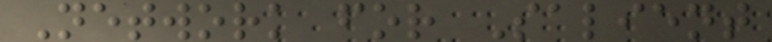Network for Salient
